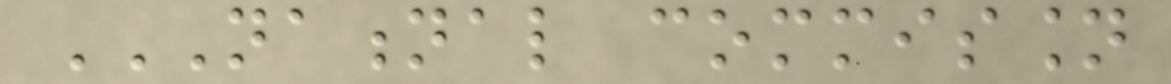NATIONAL COMMISSION
